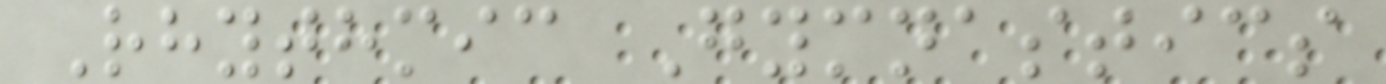Rhythmic Gymnastics
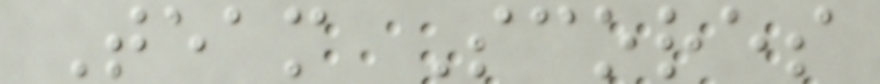Team Scores
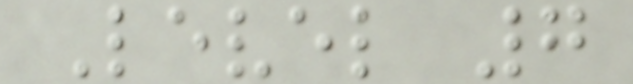Level 7
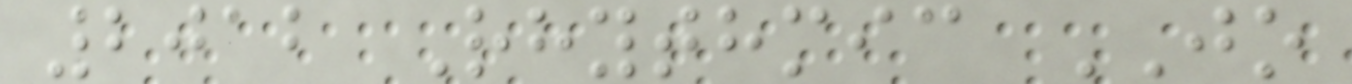2012 Rhythmic JO
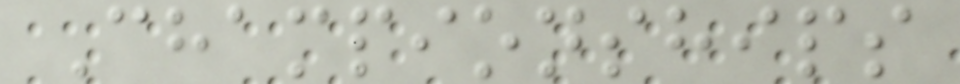Championships
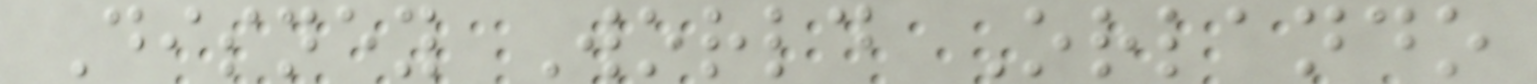Disney World Orlando
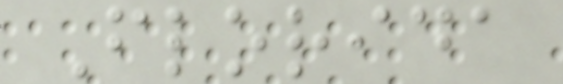Florida
